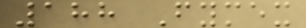188 Fymex
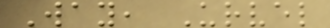Way, Urvel
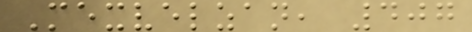Mexvelzan, 407
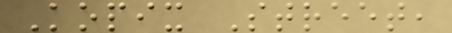Kopix Street,
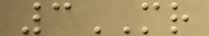3MR
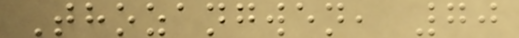Thozangwen, 70
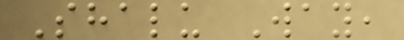Shalu Way,
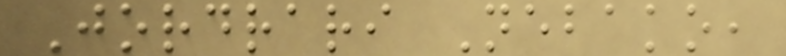Jordrari Nebako,
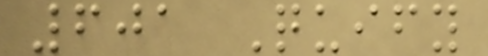601 Quify
